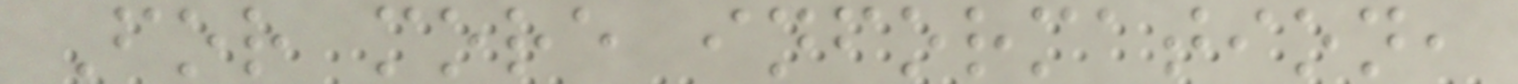For more information,
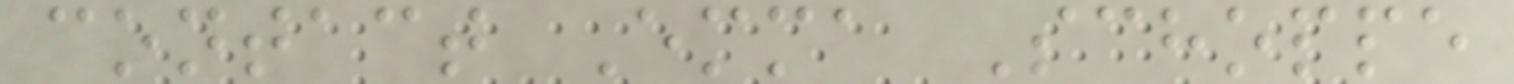contact Emma Schoppe
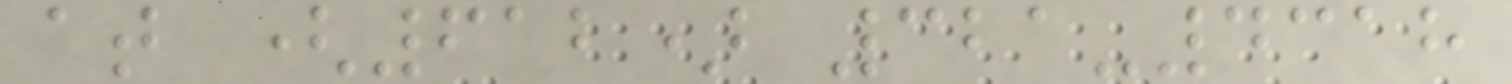at (612) 321-4318
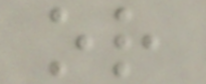or
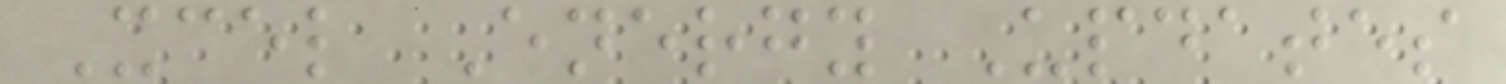Xcel Energy Updates
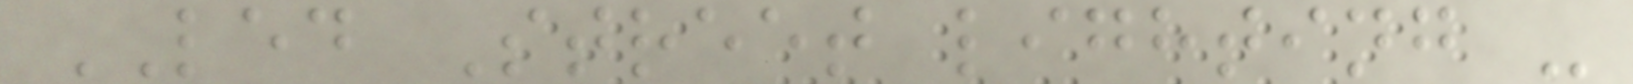LED Street lighting -
